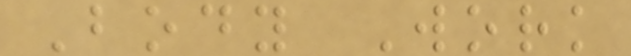Body Work
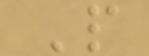P
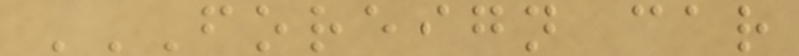FOREIGN CAR
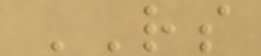RS
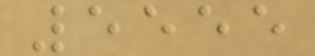5555
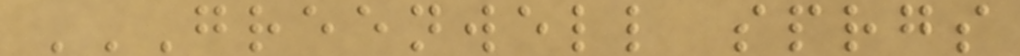GREENWELL SPRGS
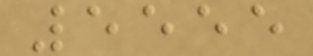5555
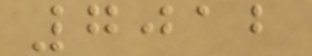7012
